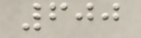600
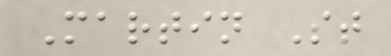Martin St
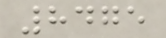8475
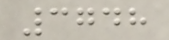3748
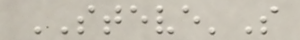STEVE'S
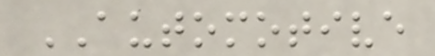AUTOMOTIVE
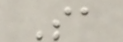Sa
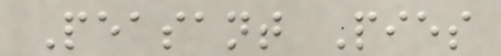Peasant Pies
